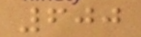600
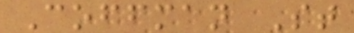Coffman St
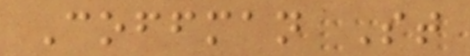Coffman St
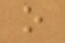o
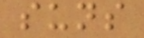suns
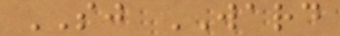SJ WARD
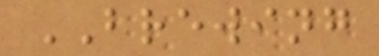BREWING
